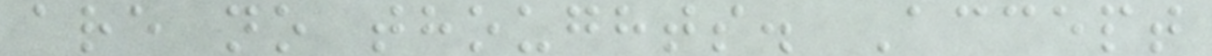are no thoughts. Accept
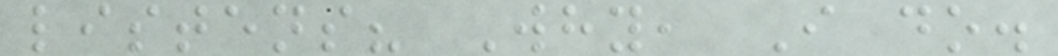listens? Why, I do.
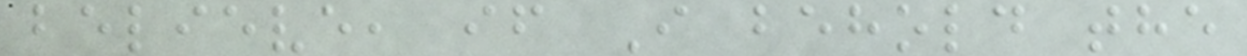believe, if I behold the
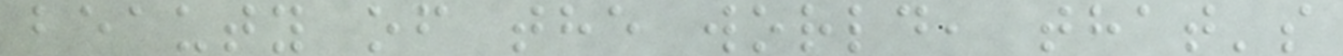beauty of the world, that's
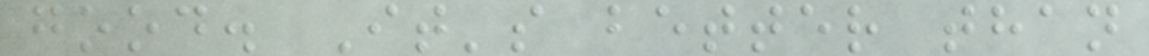good. It's better than
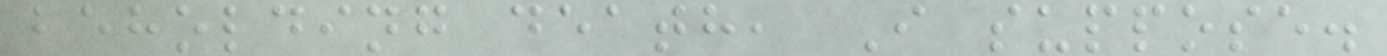beholding death, I suppose.
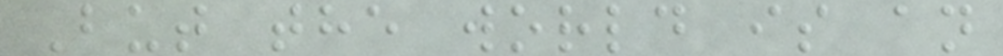But the world is an
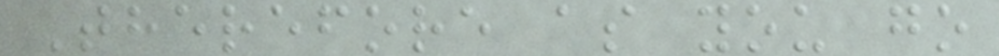Therefore as you go
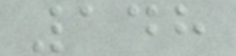148
